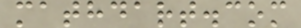mathdart.com
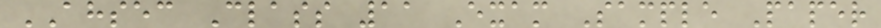AHSEC Class 11 Exam Sample Paper
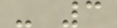- 3
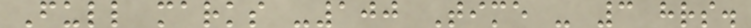Full marks -100 Time - 3 hrs.
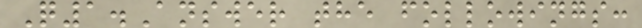Q1.Answer the followings:
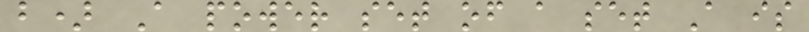b) A power set of a set A is
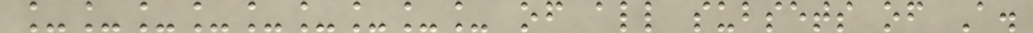_________ of all subsets of A.
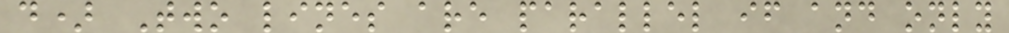d) Two lines are parallel if and only
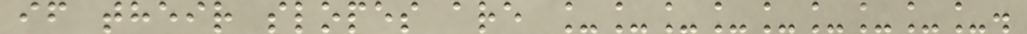if their slopes are _________.
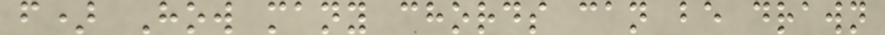f) How many chords can be drawn
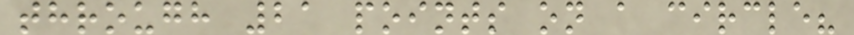through 21 points on a circle?
